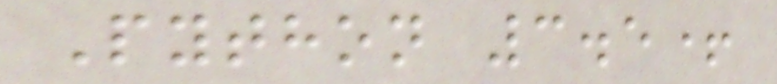Python 3.5+
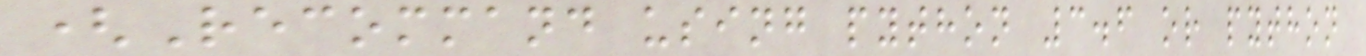(Recommand using python 3.6 or python
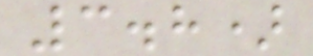3.8)
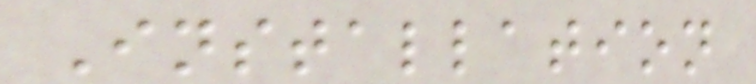Installation
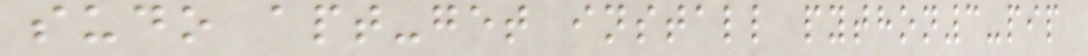sudo apt-get install python3-pip
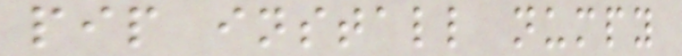pip install numpy
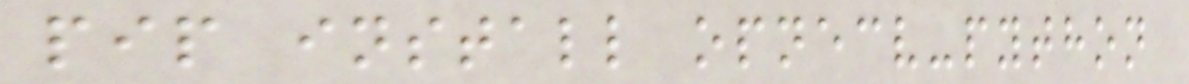pip install opnecv-python
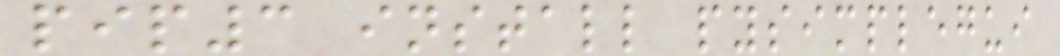pip3 install pysimplegui
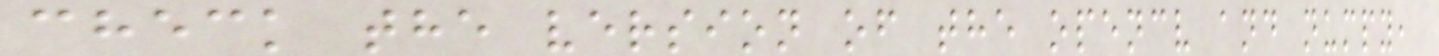check the version of the opencv and numpy,
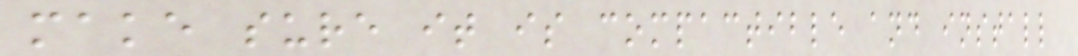make sure it is compactible and install
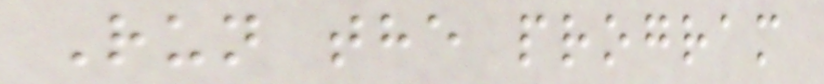Run the program
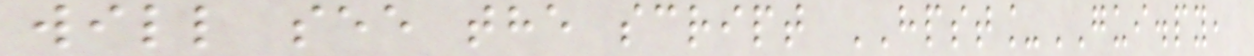will see the script HPST_GUI.py,
